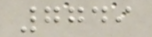7749
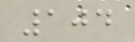104
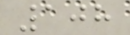108
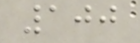100
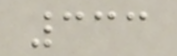333
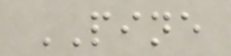PINE
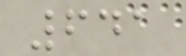641
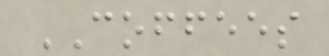COFFEES
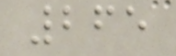265
